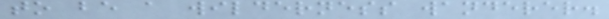to be a wilderness wanderer.
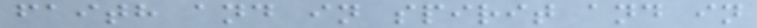faith and in spirit and in
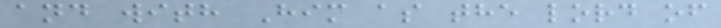and with Him as the lord of
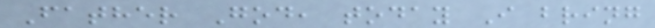Father God, today I bring
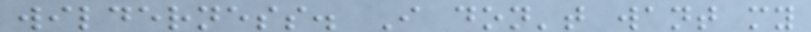wilderness. I don't want my
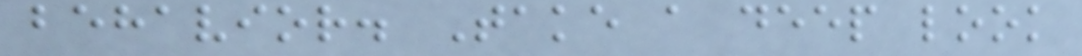behavior. Take a deep look
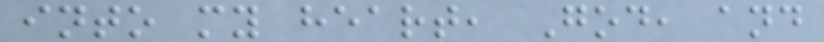into my heart, God, and
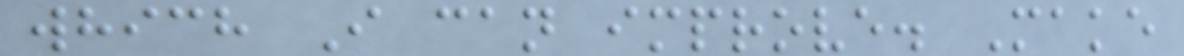which I can improve. Make
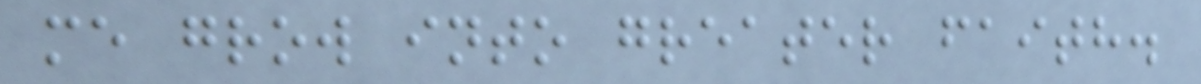me grow into greater faith.
